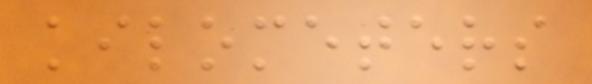kilometers
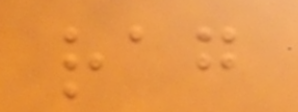rag
